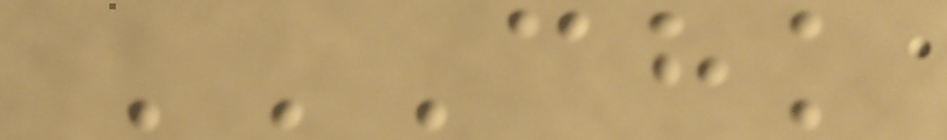CHK
